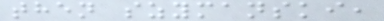then szymanski,
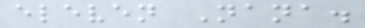eleven Nana.
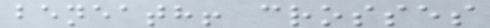beneath! crosses
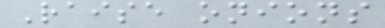Raise onions
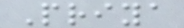Priya
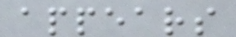appears
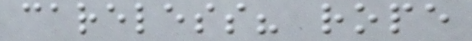careless? rope
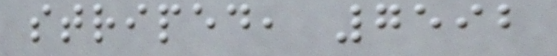striped, 7592
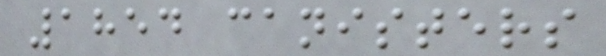1854 canisters
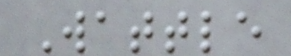Wattle
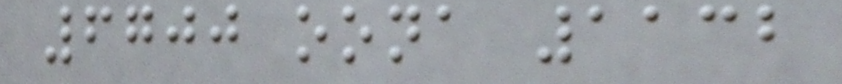6700 oona 1132
